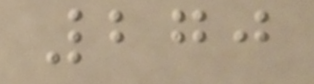270
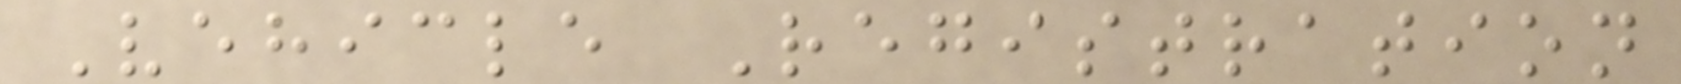Vehicle Registration
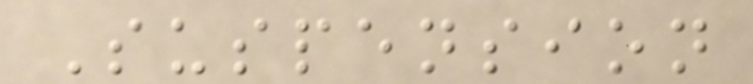Suspension
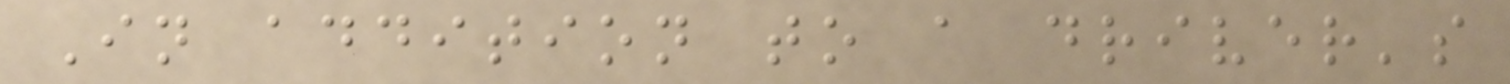In addition to a driver's
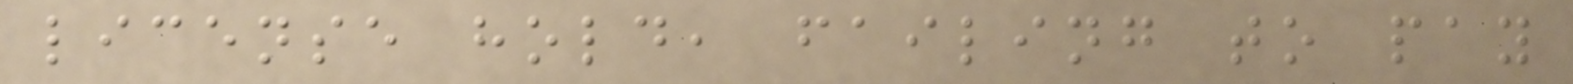license hold, failing to pay
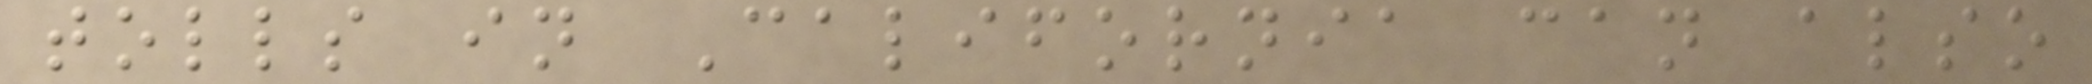tolls in California can also
